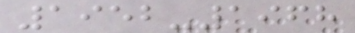1952-1968
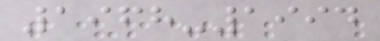1968-1994
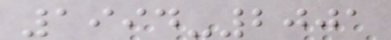1994-2001
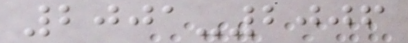2001-2006
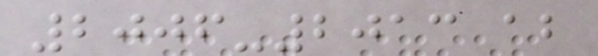2006-2013 ab
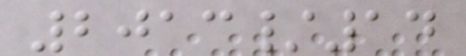2013/14
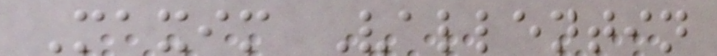Maxim Vallentin
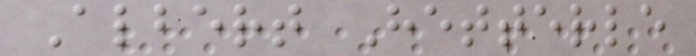Albert Hetterle
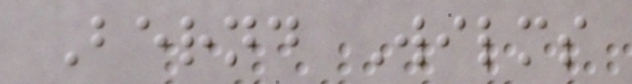Bernd Wilms
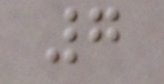7
